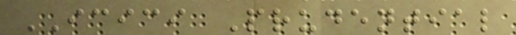ICICI Prudential
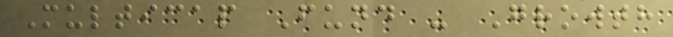Multicap Fund - Growth
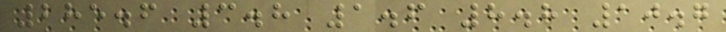285.6 3.8 1.6 8.8 10.7
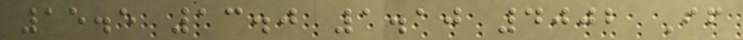15.5 13.0 1.10 4002 If
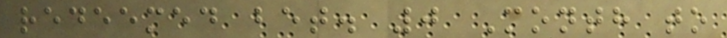redeemed bet. 0 Month to
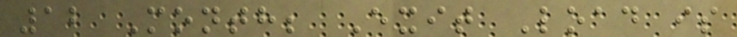12 Month; Exit Load is
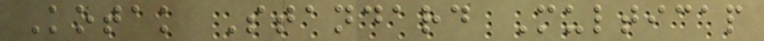Kotak Standard Multicap
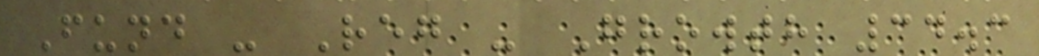Fund - Reg - Growth 34.3
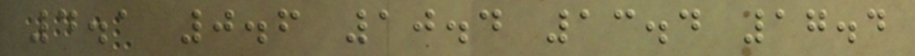4.1 0.6 10.4 13.4 17.4
